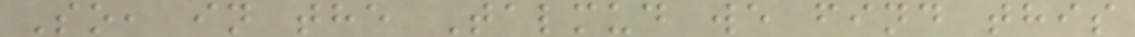So, in the Talmud we find this
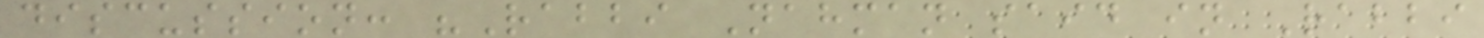discussion: "Rabbi Nahman said in Rabbi
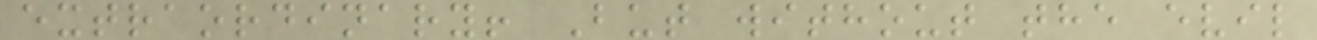extraordinary! But without the evil
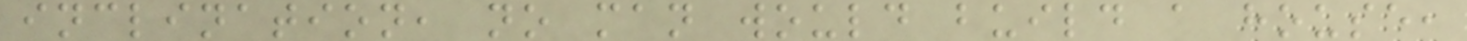inclination, no man would build a house,
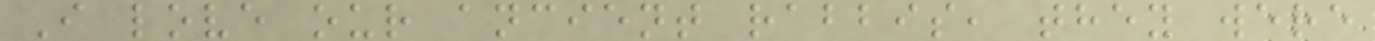I love our ancient rabbis, they were
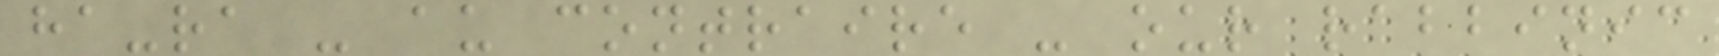ha-ra - au contraire - our rabbinic
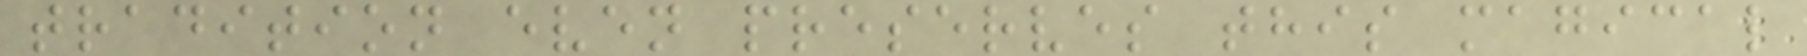tradition even preserves this magical
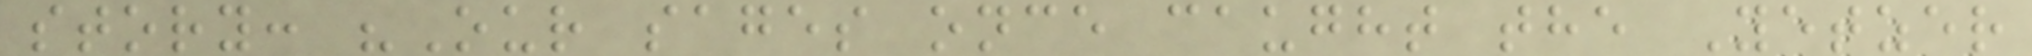story: "Our sages once caught the Yetzer
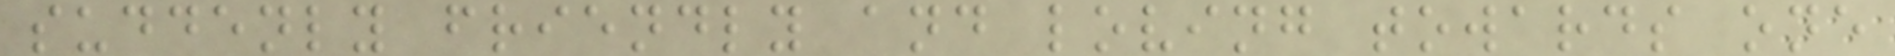suddenly friendly and loving towards one
